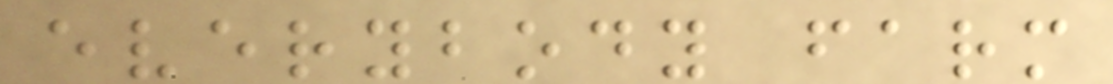everybody farm
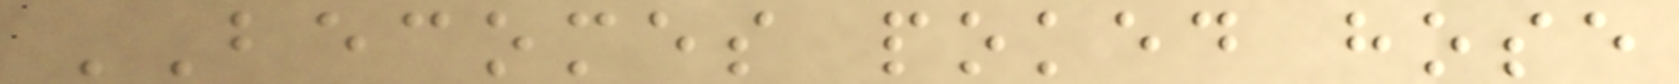BECOMES poked hose
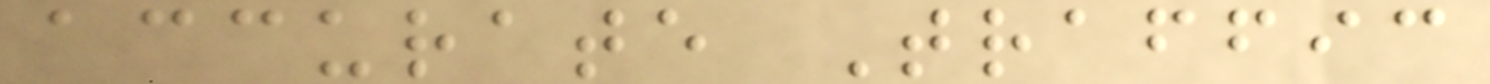accurate Traffic
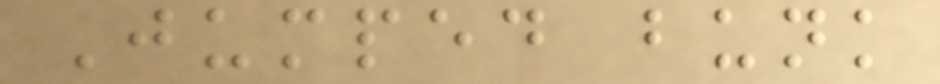Jumped bunk
